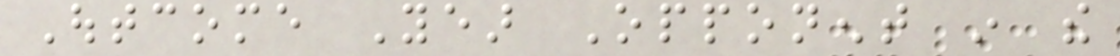Outcome Year Opponent in the
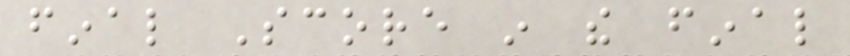final Score in the final
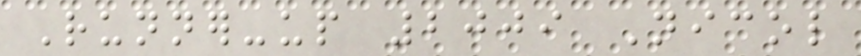Runner-up 2009 Nicol
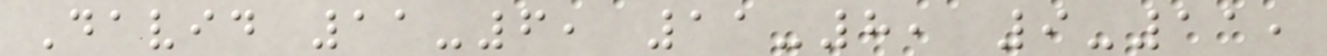David 11-6, 11-8, 9-11,
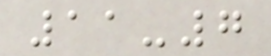11-7
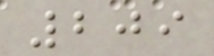209
